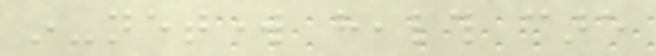in-network health care
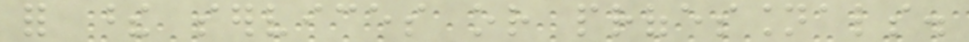for these services or professionals.
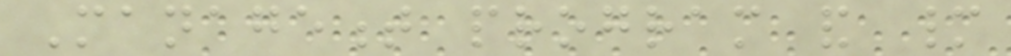Management program and many
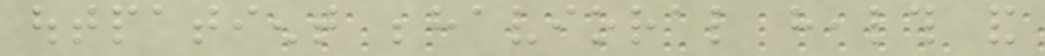outpatient behavioral health and
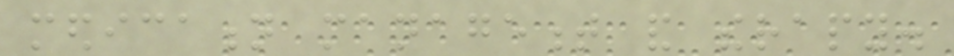medication management and therapy.
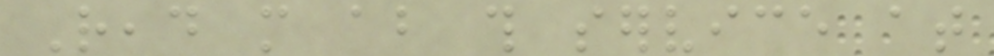Read more about this service at
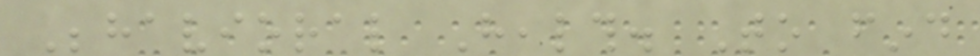Behavioral Health. To find
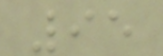95
